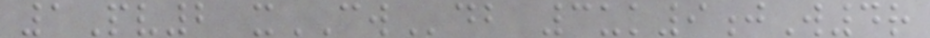1Pv2 xCWdb 3uk9jW4r
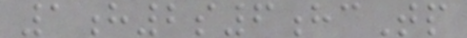1h2s6hcTp
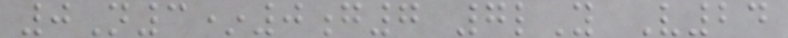0N3*0g7 7lY V24
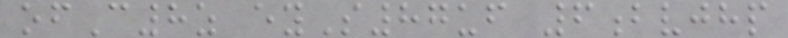ofC8z eyS87uf 6bvjhp
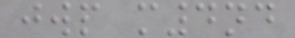jwp m4nd
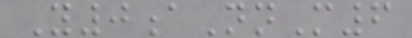Y0aNnM6
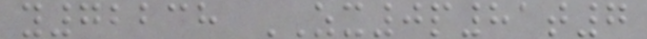y72238 ZX0p81t7
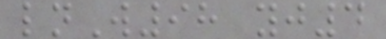lnW98 yj4
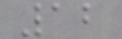12
